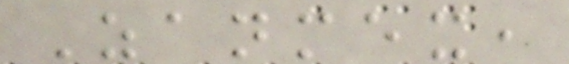Zanmex,
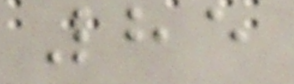85
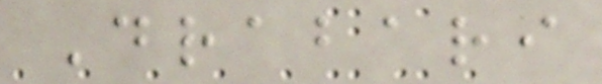Drabari
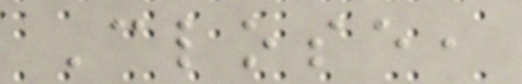Close,
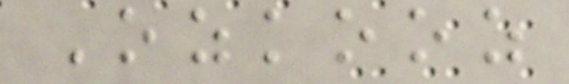Ozkooz
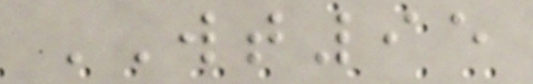WT95
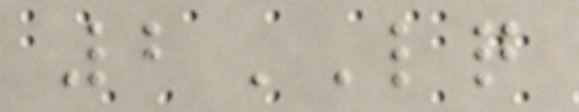2LQ
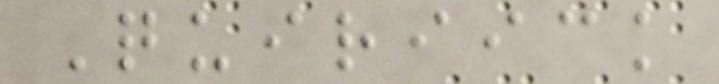Quiriick
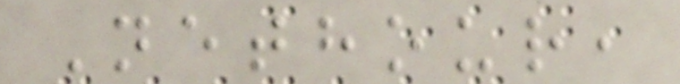Nethour,
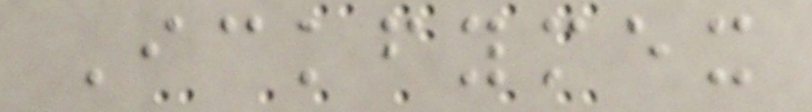Ickfymex
